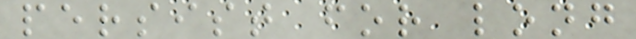persist for long
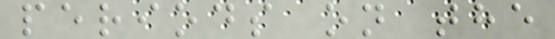periods on the
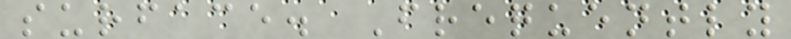surface. Frequently
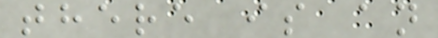there is an
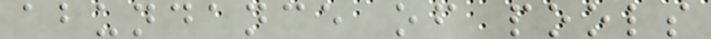abundance of pools
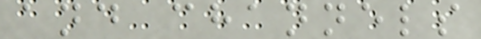and channels
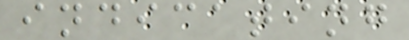indicating
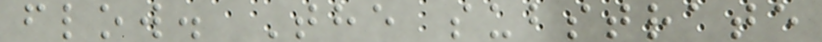flow. The substrate
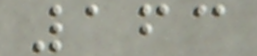163
